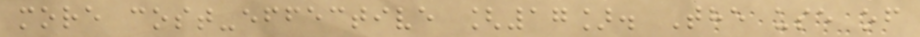more cost-effective [17]. The use of
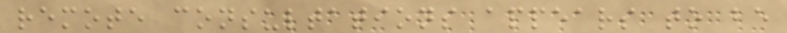remote consultations appears to be
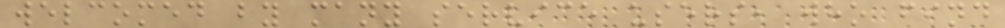welcomed by many service users, who find
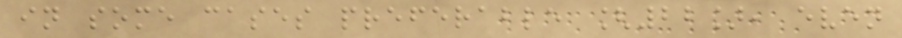in some cases preferable [22], even
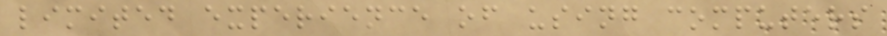limited experience of using computers
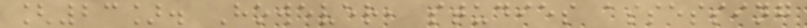[23]. However, studies assessing
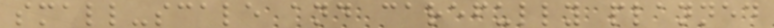small-scale and carefully planned
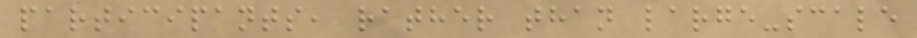participants, rather than large-scale
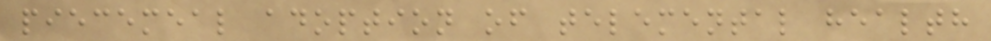piecemeal adoption of telemental health
